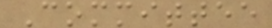Committee
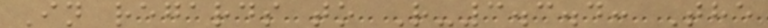In regards to R-3.3.4: The
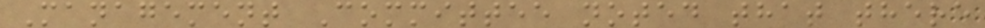Management Committee noted that there
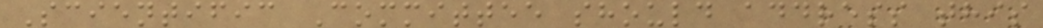Scientific Committee should address this
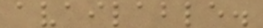available.
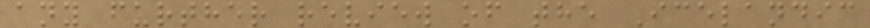any further review of the Icelandic
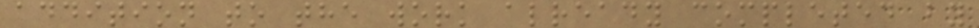addition to the work already completed by
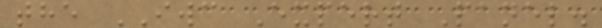the IWC Expert Panel.
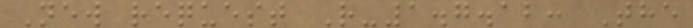New request R-1.7.12: The
